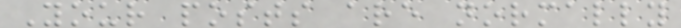Your posts are normally
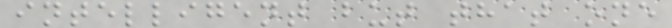intelligent but that one
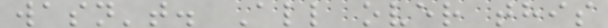wasn't. All over this
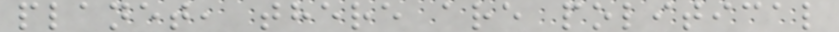planet, there are political
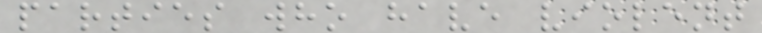parties who have violent
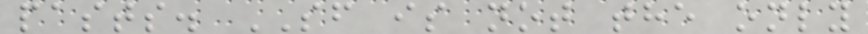pasts. SF is not the only
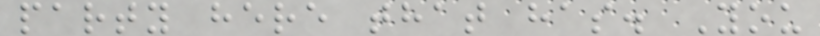party here that has. You
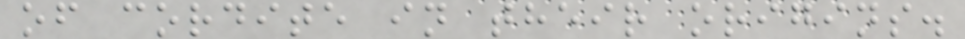of cordite in their origins.
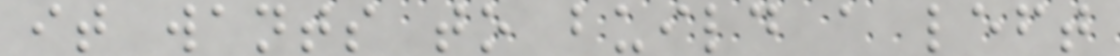it wants to build a left
